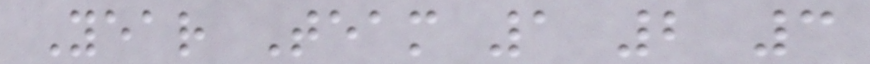Year Team 1 2 3
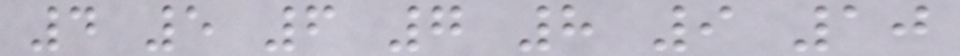4 5 6 7 8 9 10
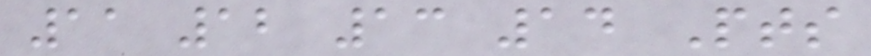11 12 13 14 Pts
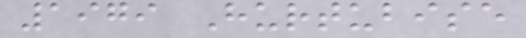1979 Hurtubise
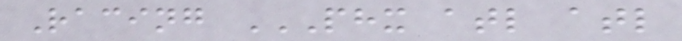Racing PHX ATL ATL
